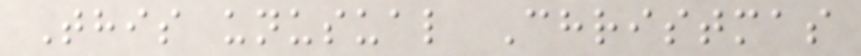This unusual Christmas
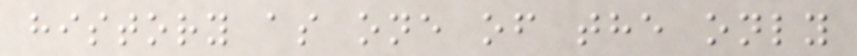history as one of the only
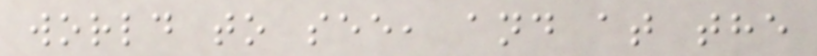world to see, and at the
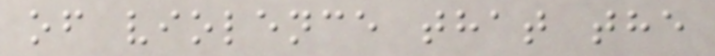of violence that the
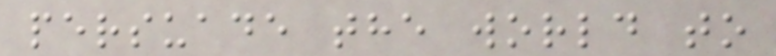persuade the world to
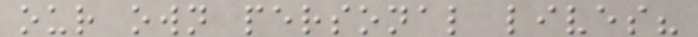our own personal lives?
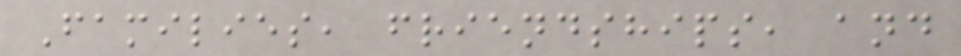Families, friendships, and
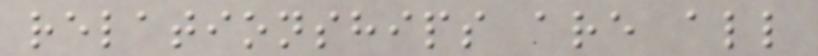relationships are all
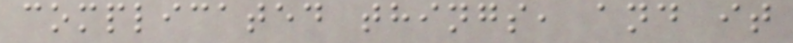complicated things, and it
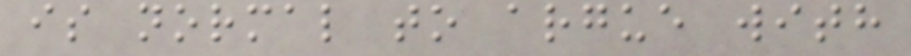is normal to argue with
